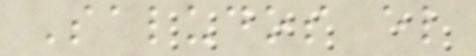Saludos el
